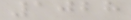1028
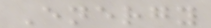Energy
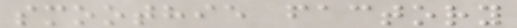smoothie factory
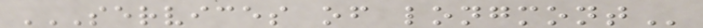SERVICES OF LONGMONT
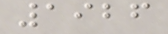1926
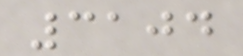3104
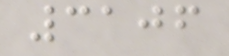3106
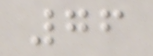76
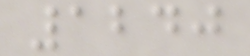1240
